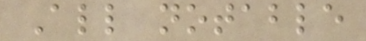All notable
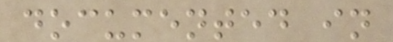documented in
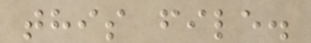this file.
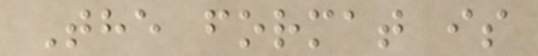The format is
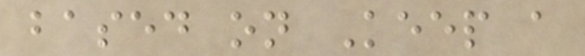based on Keep a
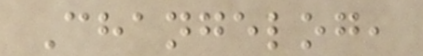Changelog,
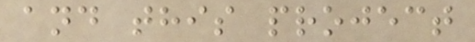and this project
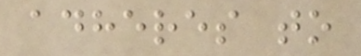adheres to
